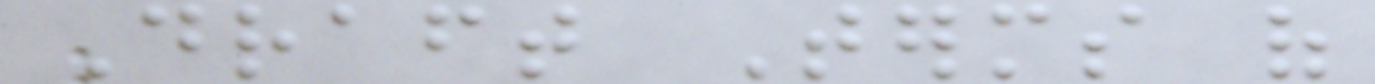Draft Terms of
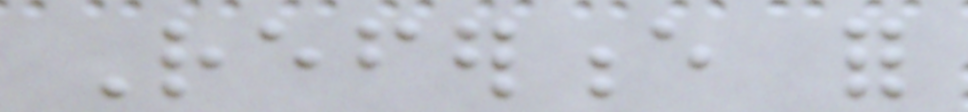Reference for
